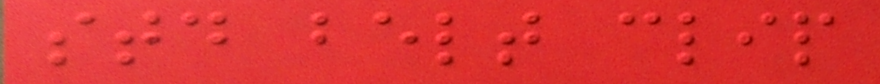std belt clip
